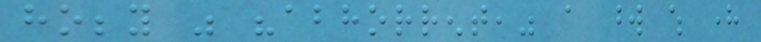hobby was "abhorrent," a word which here
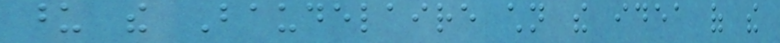upon the Baudelaire children the idea of the
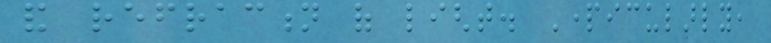and refraction of light. Particularly,
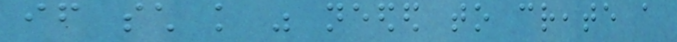if such knowledge was needed to create a
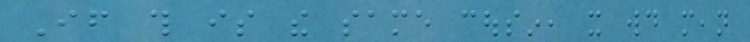If this is the same cousin, it would mean
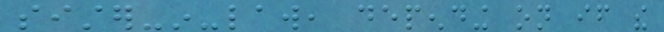sister-in-law, depending on if the
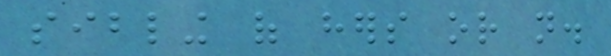sibling of hers or not.
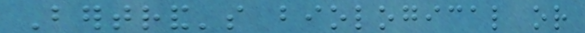Bertrand's biological or
